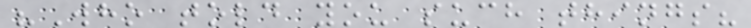"Who told you such things?
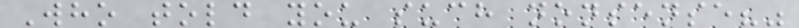Who told you such nonsense?"
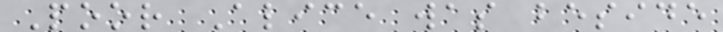Poor Alice was beside
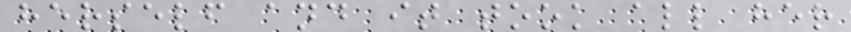herself and it took all her
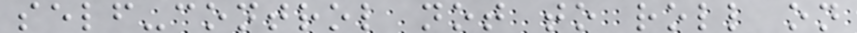self-control not to roll on
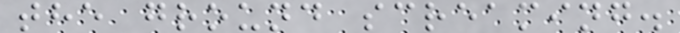the ground screaming.
